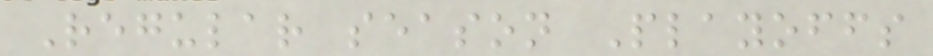Regular season Playoffs
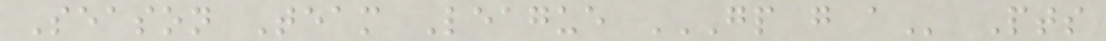Season Team League GP G A Pts
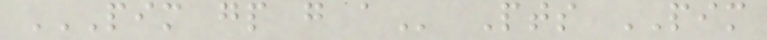PIM GP G A Pts PIM
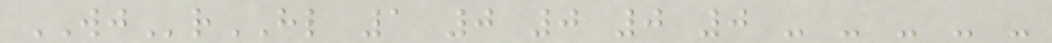WJrHL 1 0 0 0 0 - - - - -
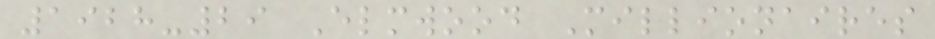1928-29 Elmwood Millionaires
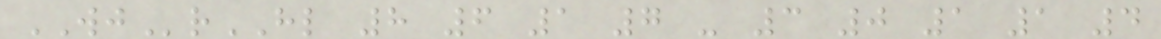WJrHL 8 6 1 7 - 3 0 1 1 4
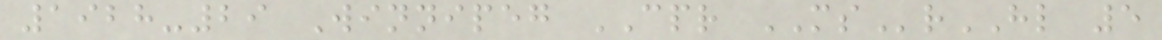1928-29 Winnipeg CPR MSrHL 5
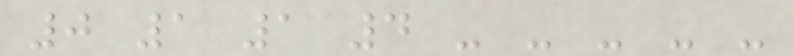0 1 1 4 - - - - -
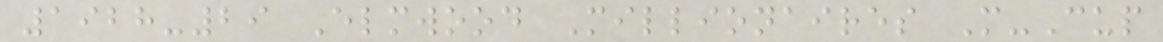1928-29 Elmwood Millionaires M-Cup
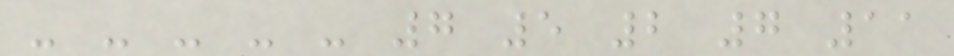- - - - - 7 5 2 7 11
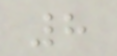8
